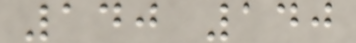140 140
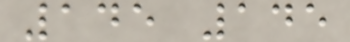145 145
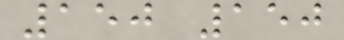150 150
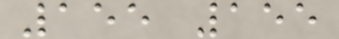155 155
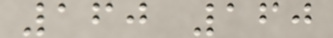160 160
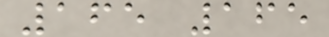165 165
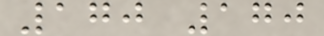170 170
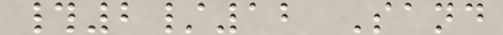#2/12 Sand
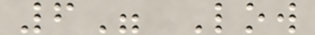6" Low
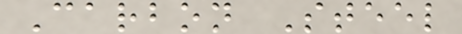Carbon Steel
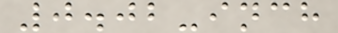0.02-inch
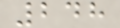248
